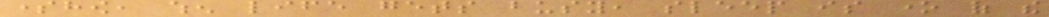somehow, when life gets busy, sleep is one of the
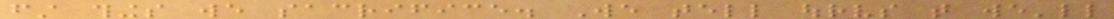first things we sacrifice. We tell ourselves that we'll
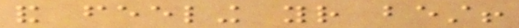and feeling your best!
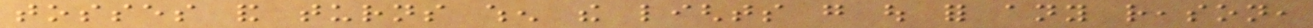tosses and turns when the lights go out for any reason,
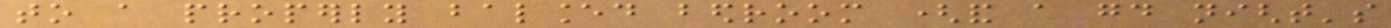to a properly balanced bedroom (and a good night's
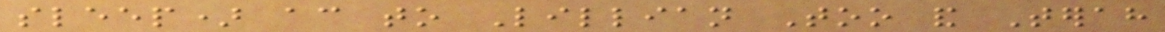sleep) according to Lillian Too and Terah
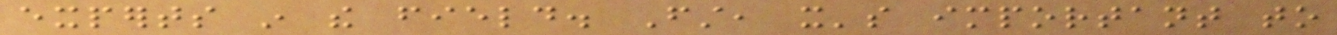experts in the field. First, it's important to
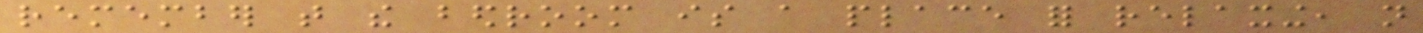remember that the bedroom is a place for relaxing, not
